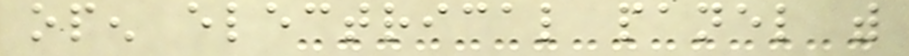open electrical panel with
